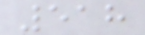518
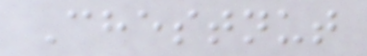Chestnut
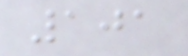101
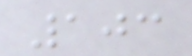103
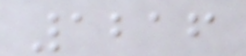1216
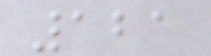121
